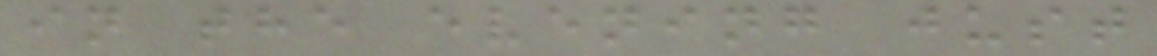in the evening just
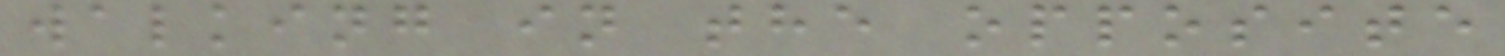walking in the opposite
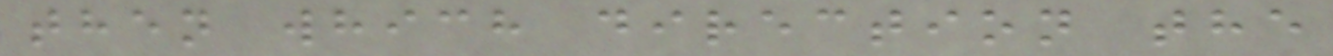then which direction the
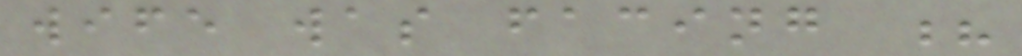wife was facing ?
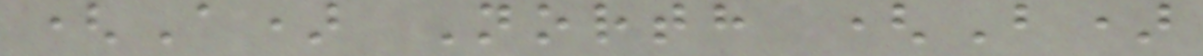(A) North (B)
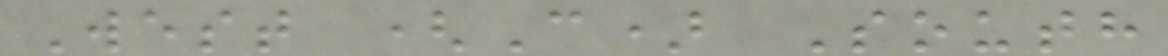West (C) South
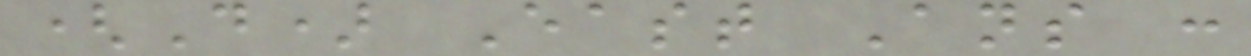(D) East Ans :
